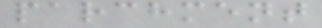parchment
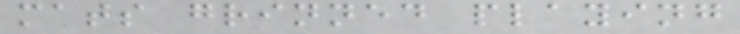mats grinned playing
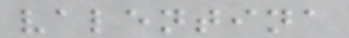valentina
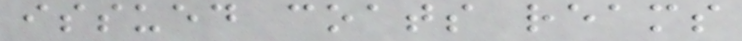issued coats reams
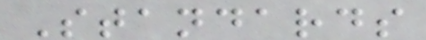Standards
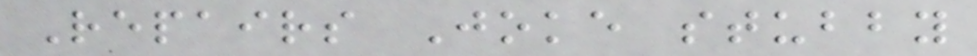Repairs Joke stubby
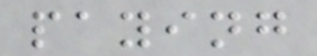paying
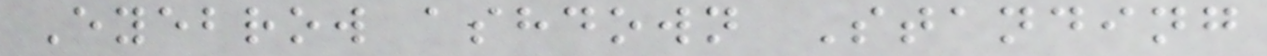Eyebrow ashdown Standing
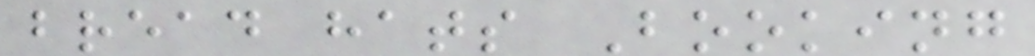bread hats Booking
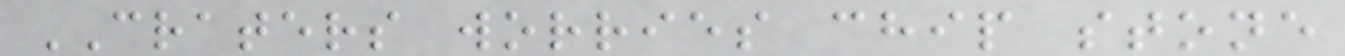CRATERS worries chip stone
